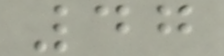47
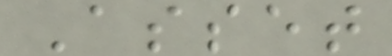Asset
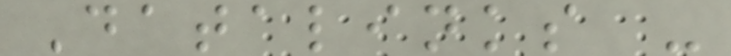Datalinks -
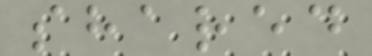shared
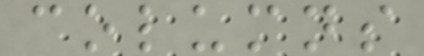columns
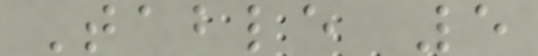Table 5
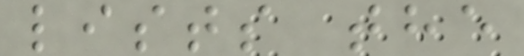lists the
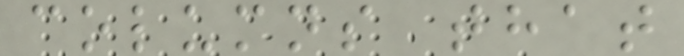columns that
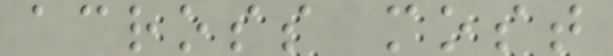across most
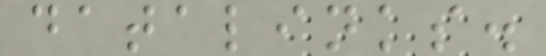datalinks.
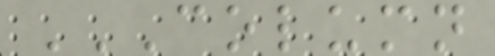COLUMN
